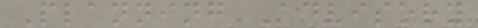Planning Advisory
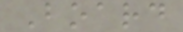Board
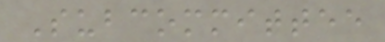Subcommittee
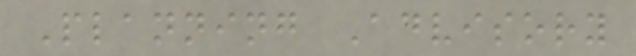Planning Advisory
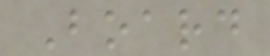Board
